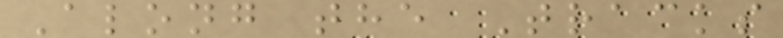Along the Tracks
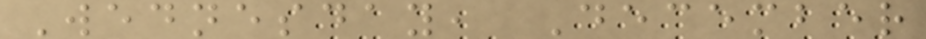Wednesday, December
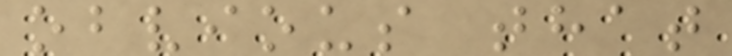obvious that
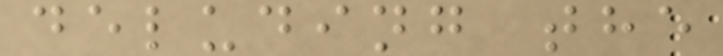deluding the
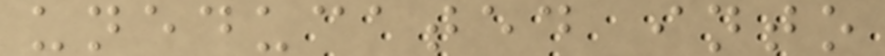uneducated into
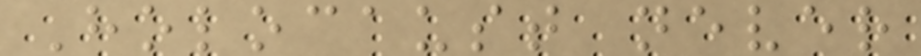Holocaust never
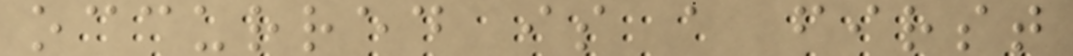occurred is a first
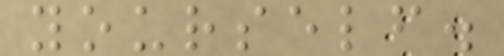yourself.
